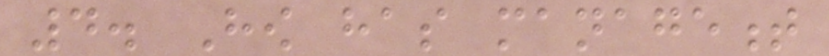4. How has management
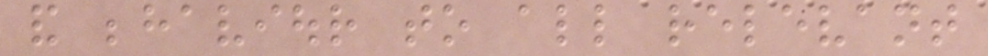and behaviour to all relevant
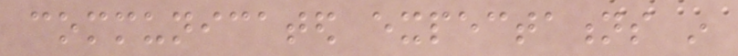communicated expectations in
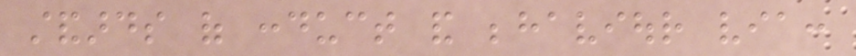standards of conduct and behaviour via:
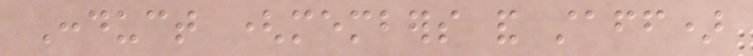Conduct (members and staff)
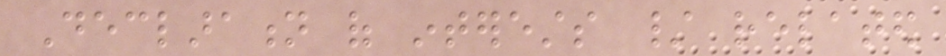Declaration of interests / related
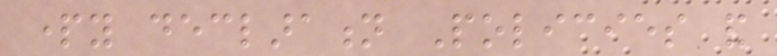party declaration Policies and
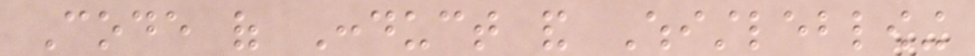Code of Conduct and Whistleblowing
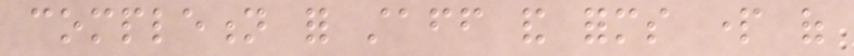completion for staff and forms part of
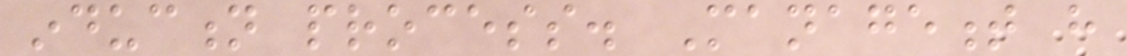induction process. Management have
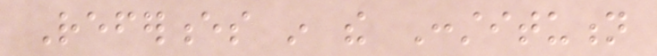References in the Constitution
